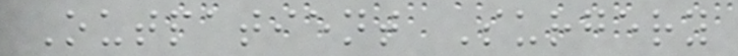Outpatient Surgery
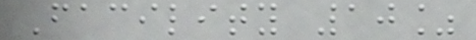Facility 10%
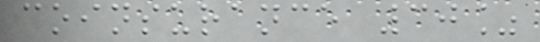coinsurance 30%
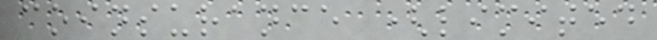coinsurance (limited
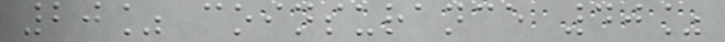20% coinsurance 40%
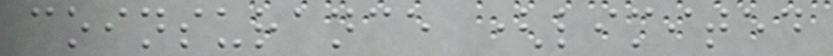coinsurance (limited
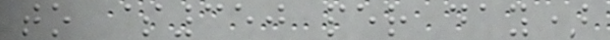to $350 per day)
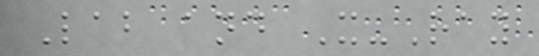Lab and X-Ray
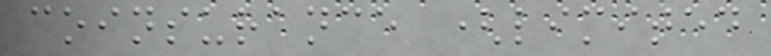coinsurance (limited
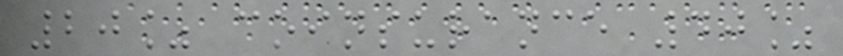20% coinsurance 40%
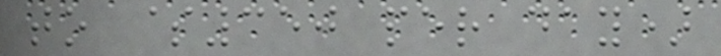to $350 per day)
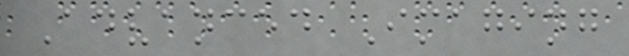Advanced Imaging
